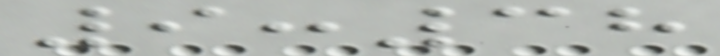9:38
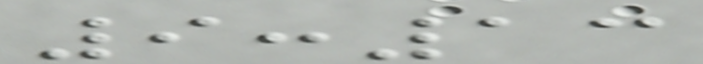9:13
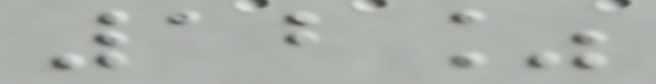12%
